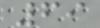69
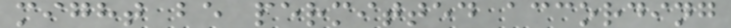might be permitted according
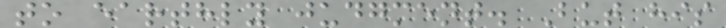to earthly judgment. But his
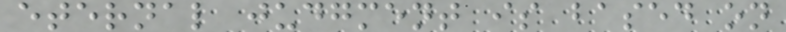eternal judgment is based on
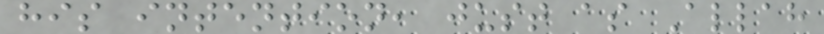his intention, just as Allah
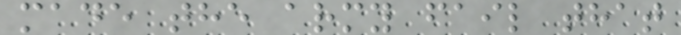made the army fail that
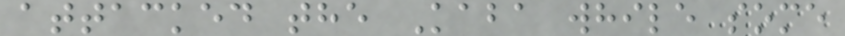attacked the Kaba while some
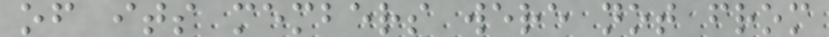of its members were not from
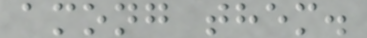among them.
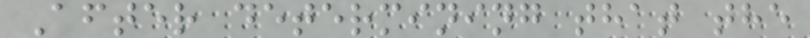After determining that the
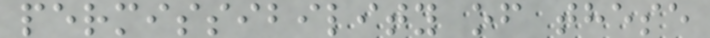permissibility of these
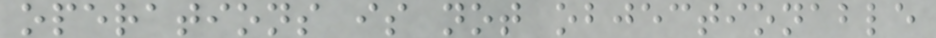operations is not objectionable
